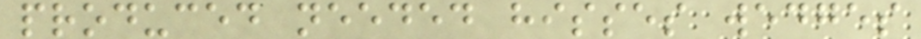produced needed hisses wedges
